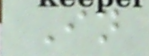In
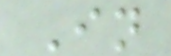In
